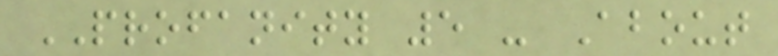PROFANITY 5 - About
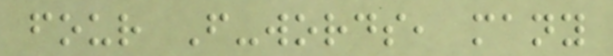four F-words, many
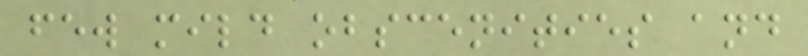few mild obscenities and
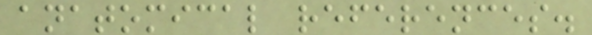anatomical references.
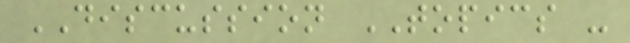DISCUSSION TOPICS -
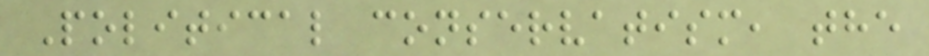Political conservatism, the
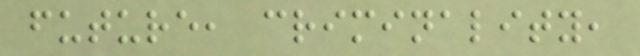future, criminality,
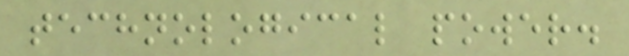technological power.
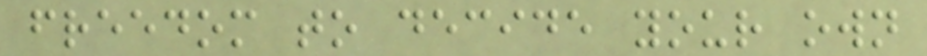freedom to decide your own
